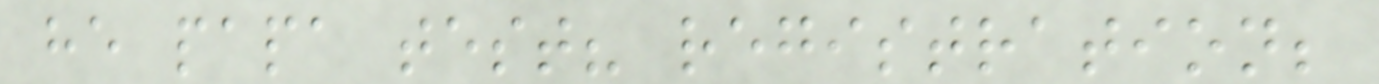he papa test? registration;
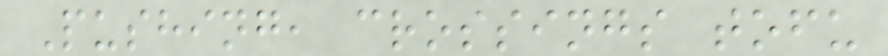Pushing, crossings tofu
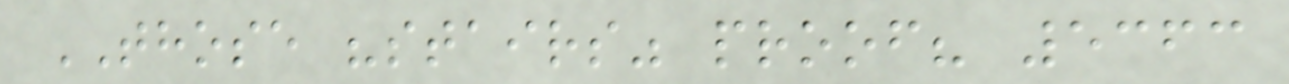THOSE "stairs" proof? 5363
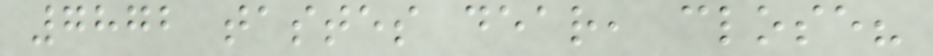7872 tastes dear, close?
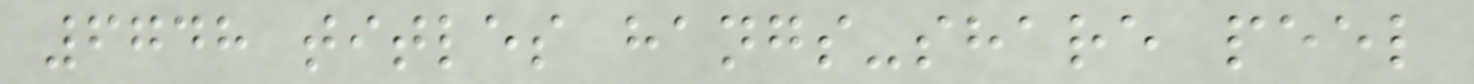6748 titles hangs-share peel
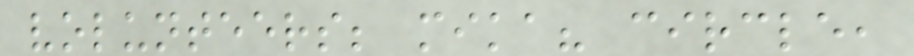volunteers; mika? circle,
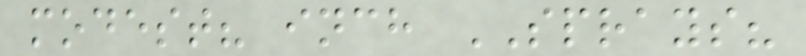modest? inch SPRAYS?
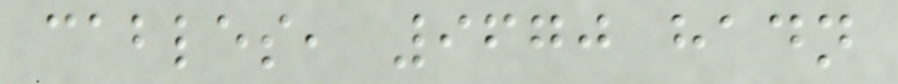cables, 9670 hadn
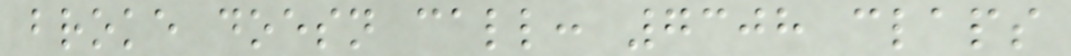broke doesn call: 7308 claps
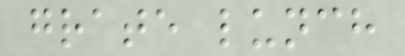grate lunch
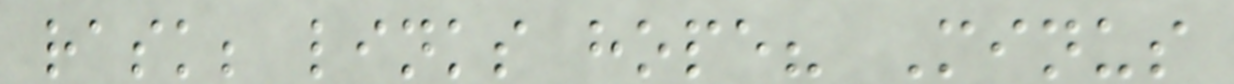rask; links hope? Minus
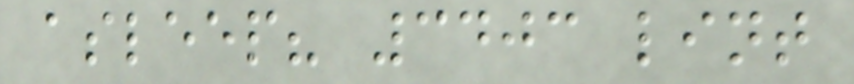asleep? 3403 lint
